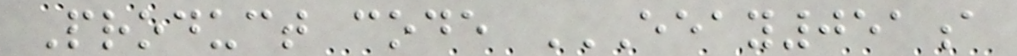Product code EEAY051A
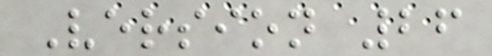Version 26
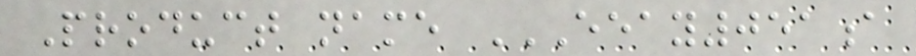Product name EEAY051A
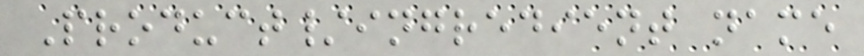Product/ingredient name
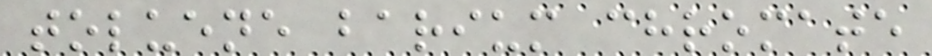toluene barium chromate
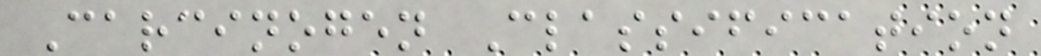Carcinogen Classification
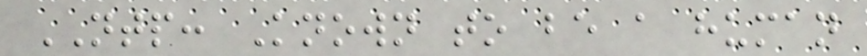NTP: Known to be a human
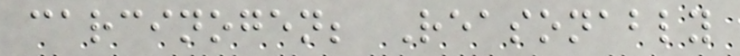carcinogen; Reasonably
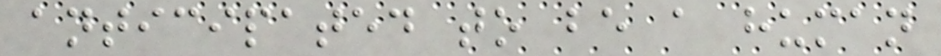anticipated to be a human
